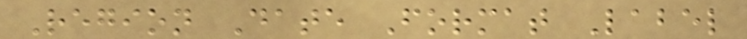Region Date Format Label
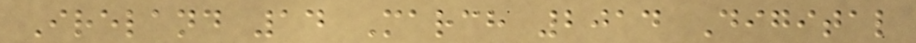Ireland 14 March 2014 Digital
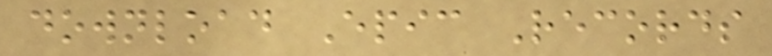download Epic Records
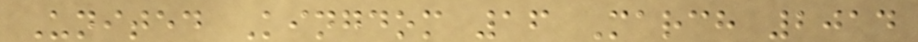United Kingdom 16 March 2014
